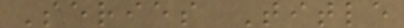Series Title
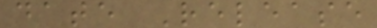date Release
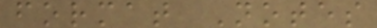format Notes
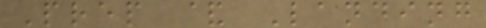Prep & Landing
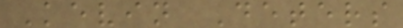Kevin Deters
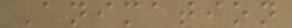Animation
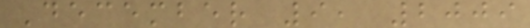December 9, 2009
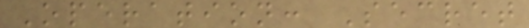Operation: Secret
